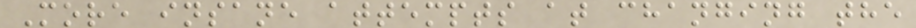More insane attempts at changing the
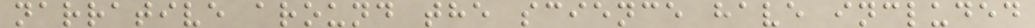narrative around the science have included
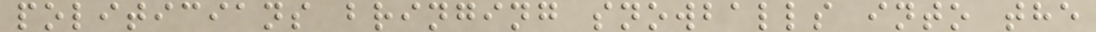politicians bringing snowballs into the
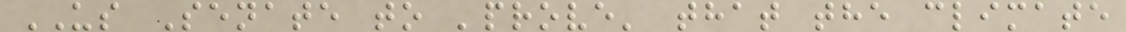US Senate to 'prove' that the climate
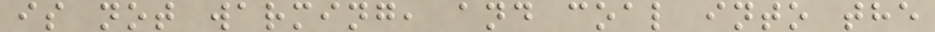is not warming, and coal into the
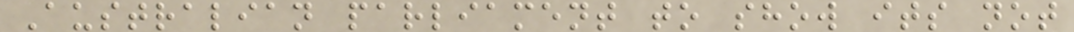Australian parliament to show its not
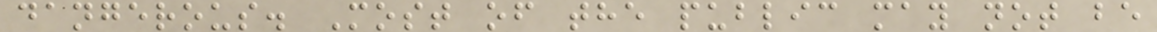dangerous. Most of the public may not be
